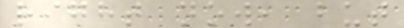right now, but
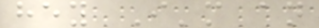hey I'm an
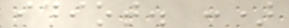idiot. :)
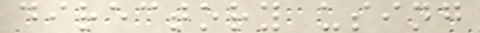directory using
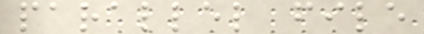parallel file
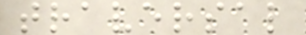traversal
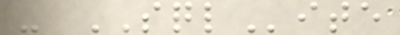- SQLite
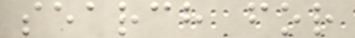search for
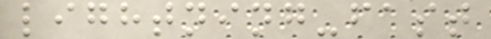lightning-fast
